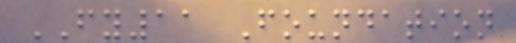FY11 Foundation
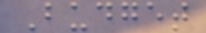Budget
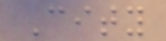City
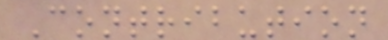Contribution
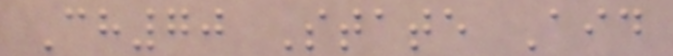Ch70 State Aid
